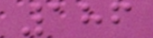186
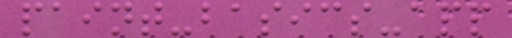paint-basics-app
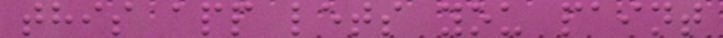this app lets you paint
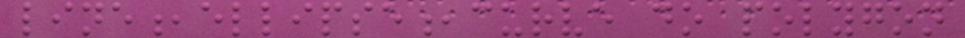line,ellipse,curve do polygon
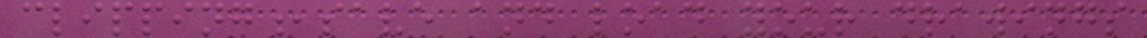clipping,save and load your drawings
